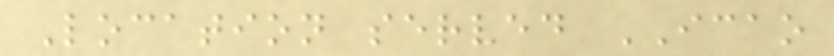Location served ICAO
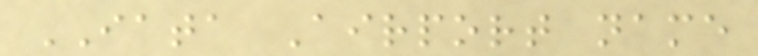IATA Airport name
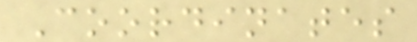Coordinates
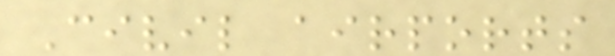Civil airports
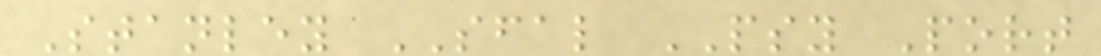Stanley SFAL PSY Port
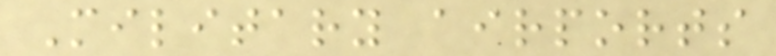Military airports
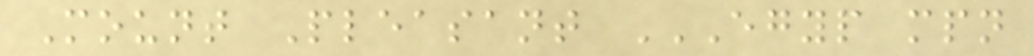Mount Pleasant EGYP MPN
